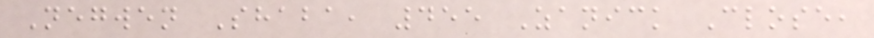Negwen Shaba, 455 Zanick Close,
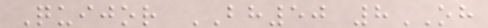Quijor BH50 8OH
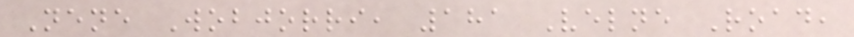Nene Wobjorri, 181 Velne Road,
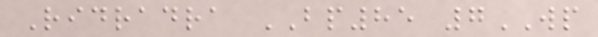Ridradra BP85 7WP
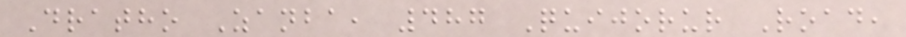Dratho Zanba, 487 Quijorur Road,
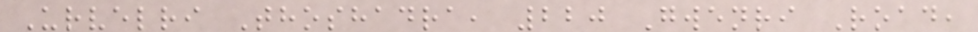Urvelri Thoshadra, 220 Gwenri Road,
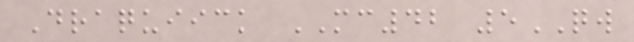Draquiick MC42 5QW
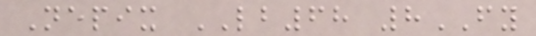Nepix LB68 8FY
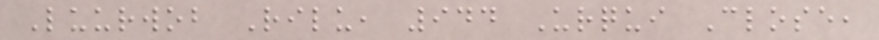Luurwob Rilu, 944 Urqui Close,
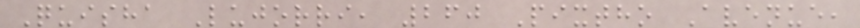Quisha Lujorri, 260 Pixtho Avenue,
